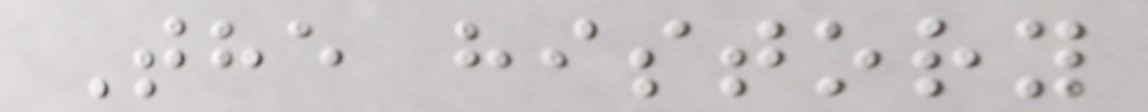The history
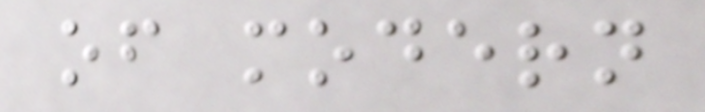of modern
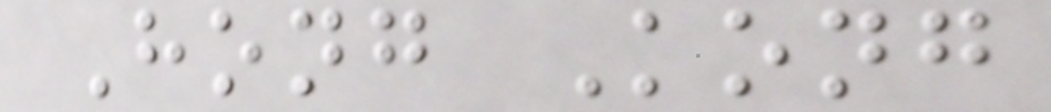Hong Kong
